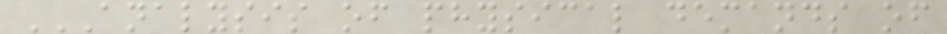ANALYSIS OF PHYSICAL DEMANDS OF
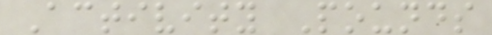Activity Pounds
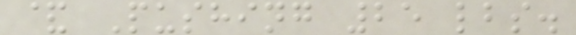& Pushing 25 lbs.
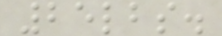25lbs.
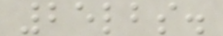25lbs.
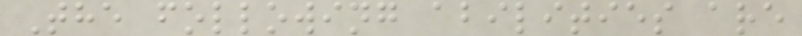The following abilities are
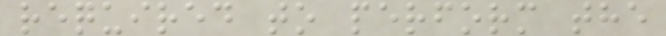required to perform the
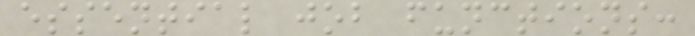essential job functions:
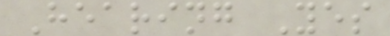Hearing Yes
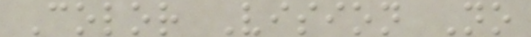Color Vision No
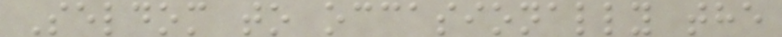Seldom to occasionally the
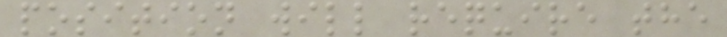position will require the
